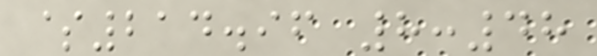$214.96 8:48
